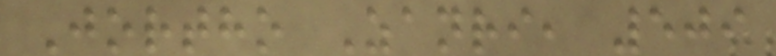Jortho Zanri, 509
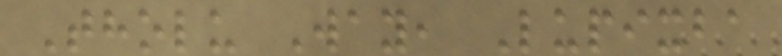Tholu Way, Lupixba
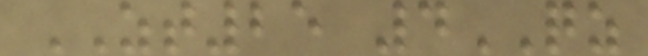ZT25 4QZ
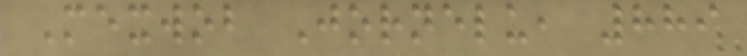Mexwob Jornelu, 889
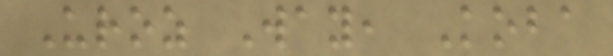Uroz Way, Koba
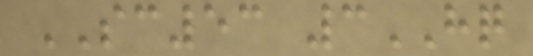SC53 3HQ
